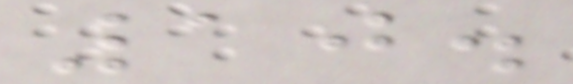10.
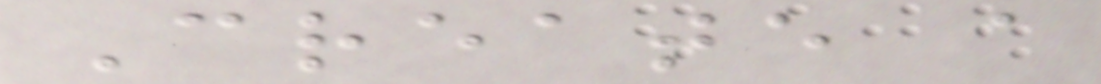Create a
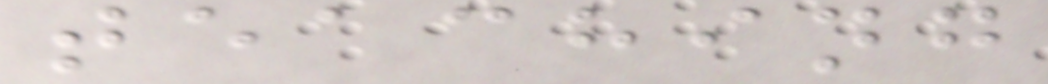teaching
